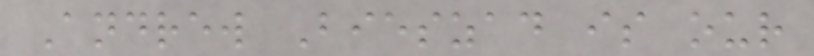Andrew Bieszad is our
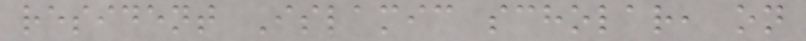resident Islamic scholar, on
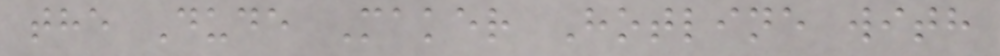the Dude Maker Hotline with
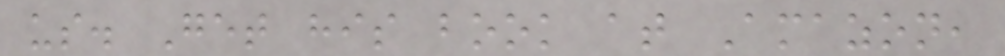us. Get his book at Amazon,
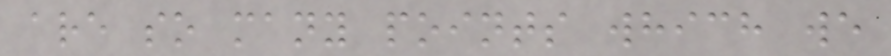are so many points which we
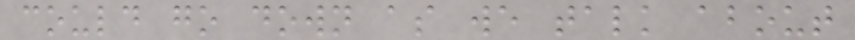could go down as we talk about
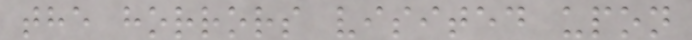the horrors visited upon
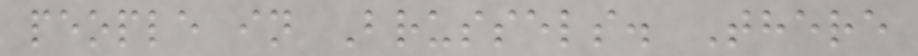people in Brussels. There
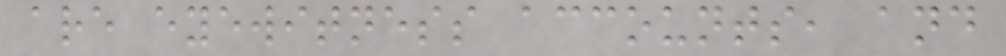are eyewitness accounts, and
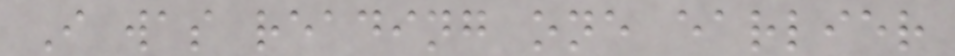I was reading one earlier
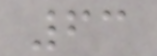63
